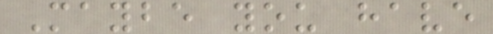Maybe you have
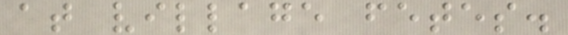at village fetes.
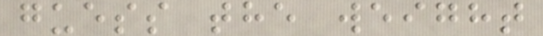guess the weight
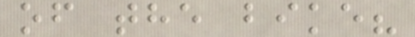of the bike?
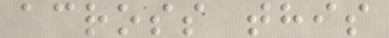across this
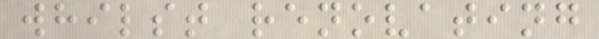whilst renovating
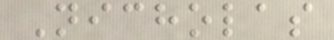Nicholas
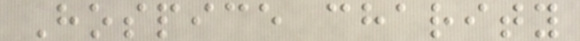Hospice charity
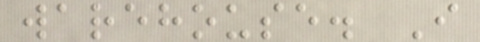warehouse. I
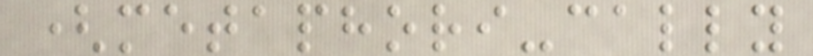(metaphori-cally
